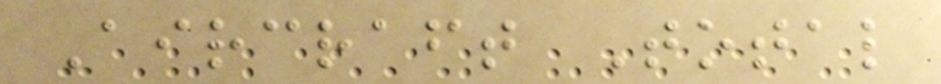Aircraft Total
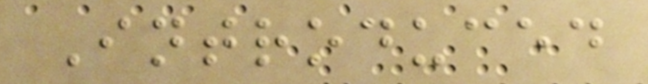Introduced
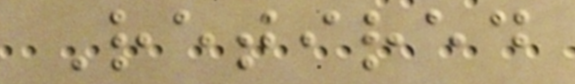Retired
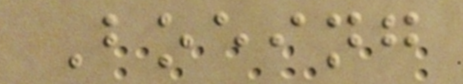Boeing
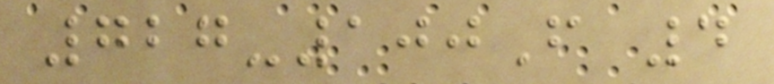727-100F 4
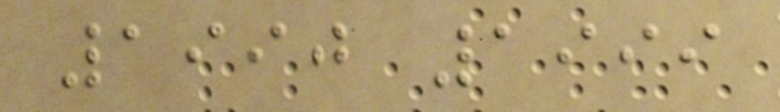1990 1999
